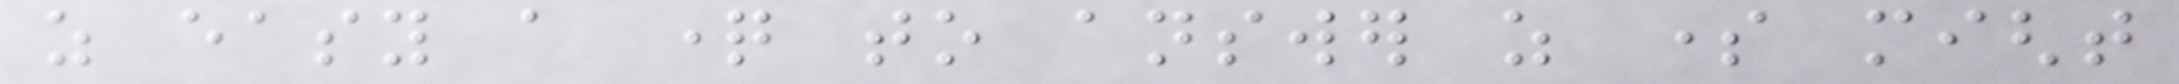as easy a question to answer as some might
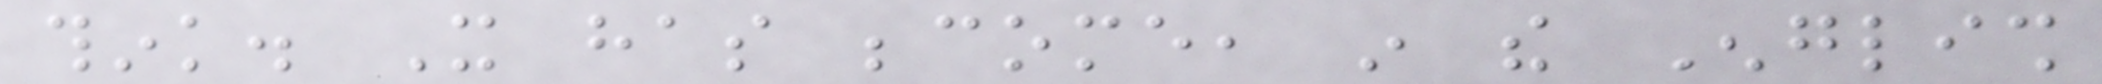think. It has become, in the English
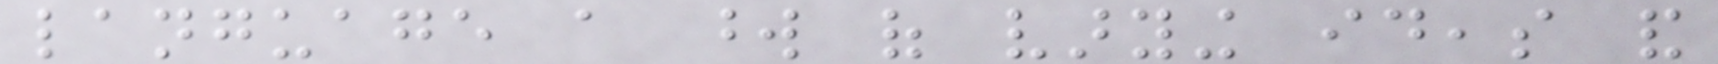language a word of varying ideas and
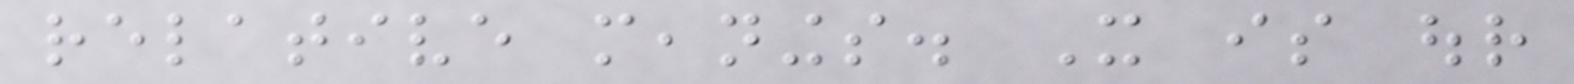relative meanings. It is our
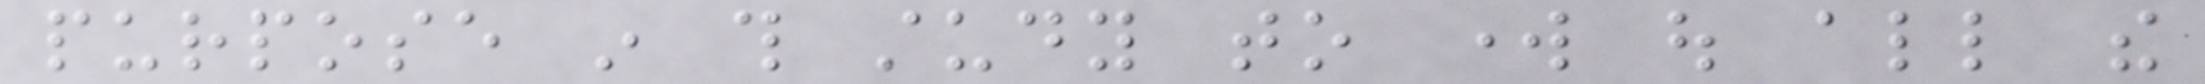purpose in this study to work out all the
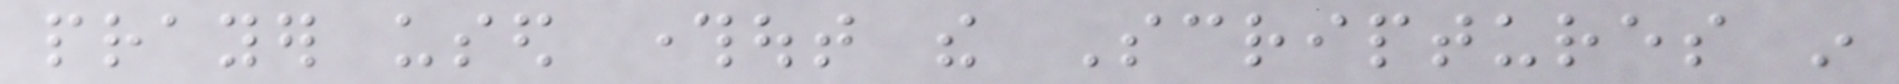prayer used throughout the Scriptures in
